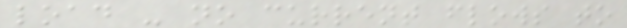load - no current flows to
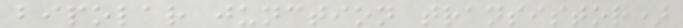bipolar junction transistor)
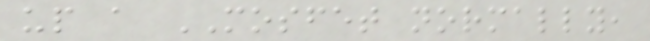up a MOSFET normally,
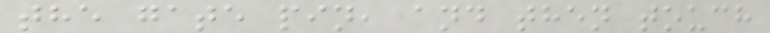the gate pin, and then touch
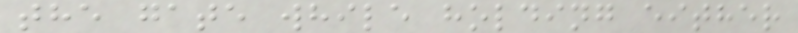the gate while holding either
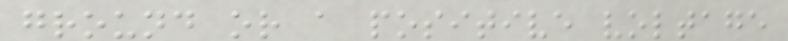ground or a positive voltage
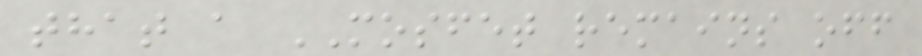that a MOSFET remains off
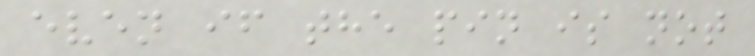even if the pin is not
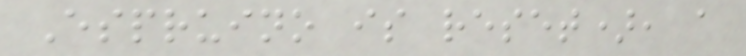Espruino is reset), a
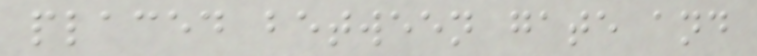placed between gate and
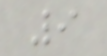9
